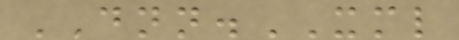DNN.XML
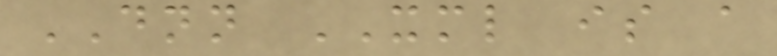DNN XML is a
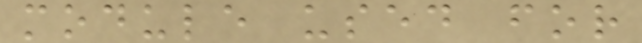module used for
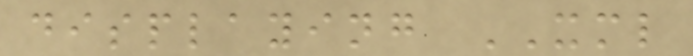displaying XML
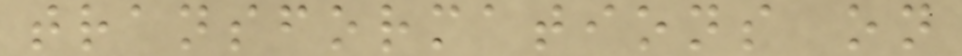transformations on
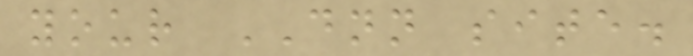your DNN site.
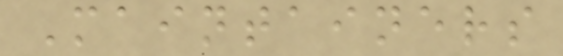Maintainers
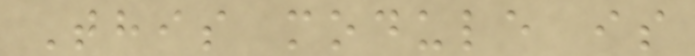This module is
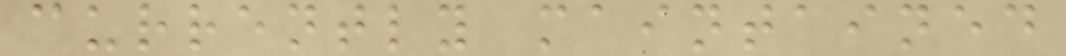currently maintained
